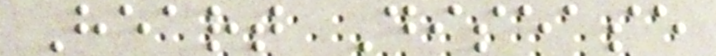Heart Disease
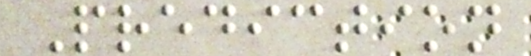Prediction
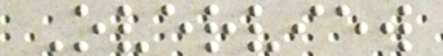Overview
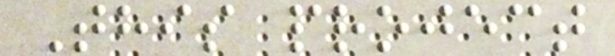This project
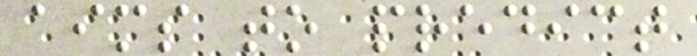aims to predict
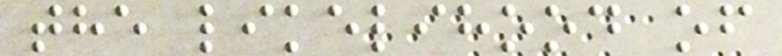the likelihood of
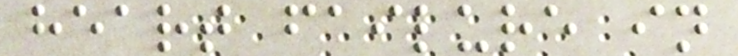heart failure in
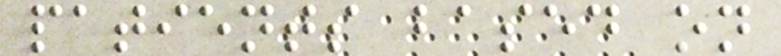patients based on
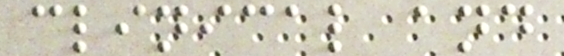clinical and
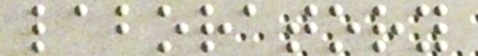laboratory
